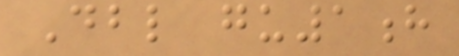Dbl gu1h
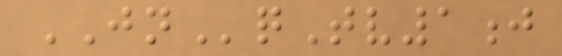JNqTv1j
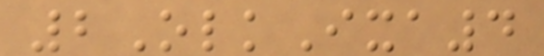2OlkIxa4
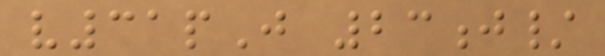v31pJ 23j/
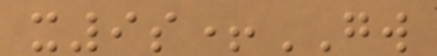x9s+GW
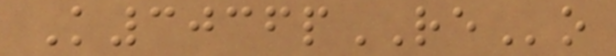K3036pREo
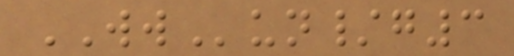WWun/g3
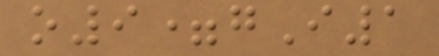o9=gI1
